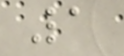1
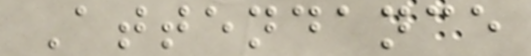Attendance
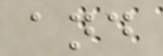and
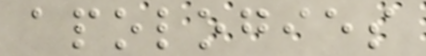apologies
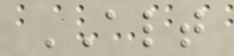ALT
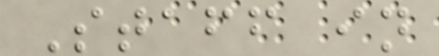Staff in
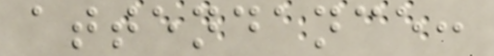attendance:
